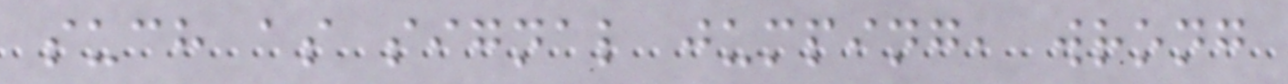such as signal jumping, wrong
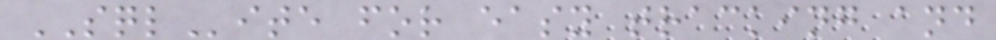SQLite for easy tracking and
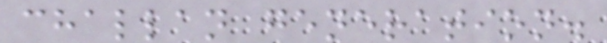challan generation.
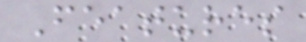Features
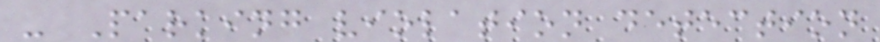- Parking violation detection
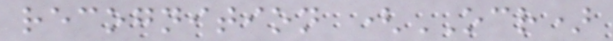recognition (OCR)
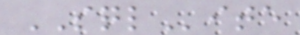SQLite
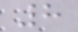8
